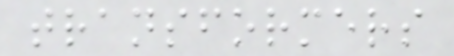transformers
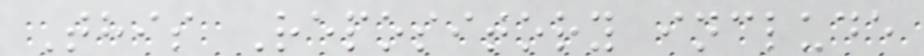This Repository include
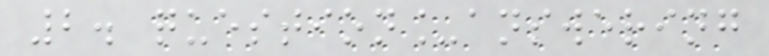2. question_answering
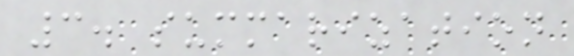3. summarization
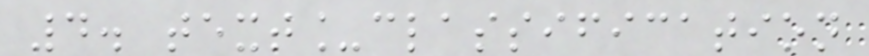4. text_classification
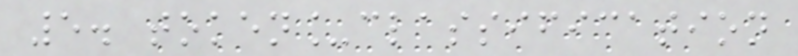5. token_classification
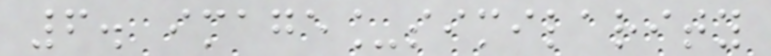6. image_similarity
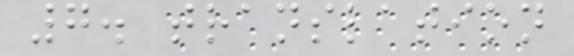7. translation
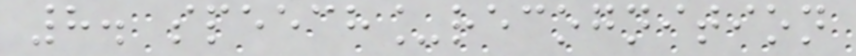8. speech_recognition
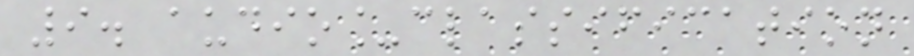9. audio_classification
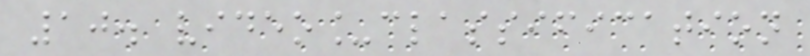10. video_classification
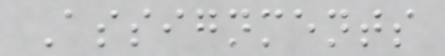Assignments
